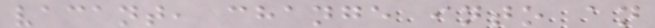vacant, change into an
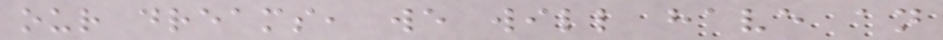our dreams, we will have an
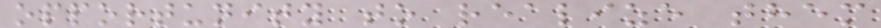opportunity to realize them
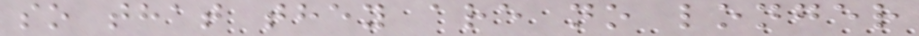so that they are no longer
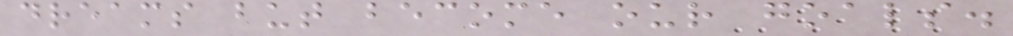dreams but become our goals.
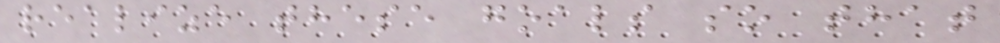realize these goals so that
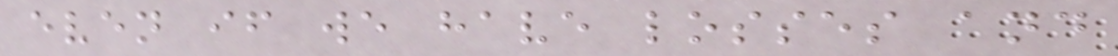even if we have losses and
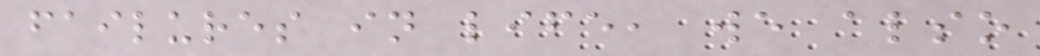failures in life, we also
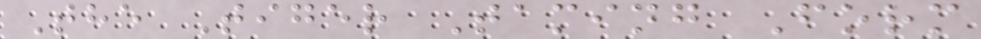The Tiger Taming Form
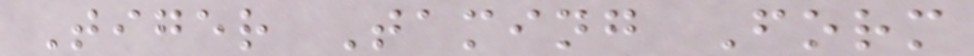Tiger Taming Form
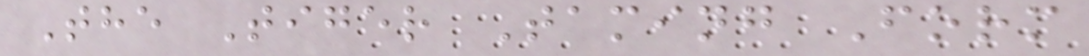The Tiger Taming Form
